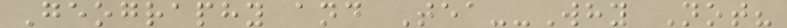Geography and Tea--Why Not?
